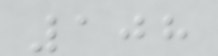108
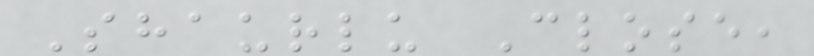Shaurlu Close,
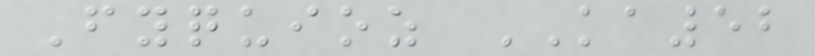Fyquioz KA52
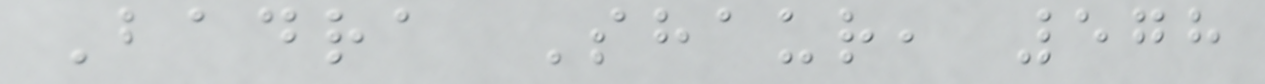Badra Shaur, 578
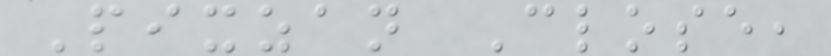Pixzan Close,
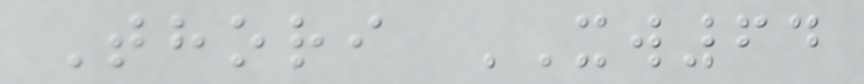Thori XW64
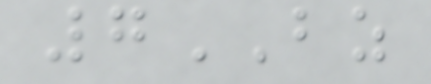7BZ
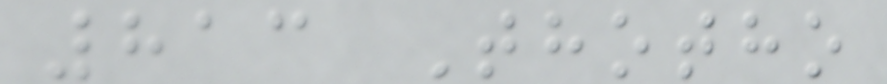813 Thotho
